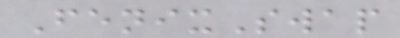FenixSwap
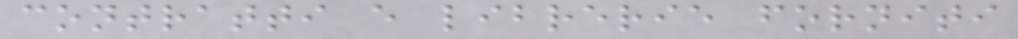contratti e librerie forniti
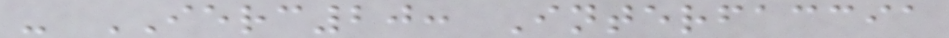- IERC20: Interfaccia
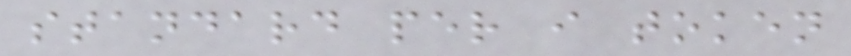standard per i token
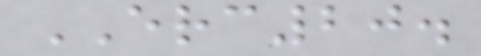ERC20.
